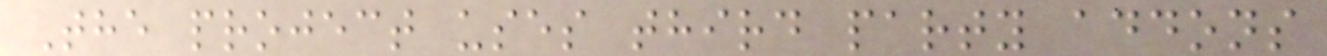The project uses third party addons
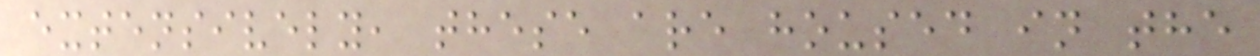extensively, these are housed in the
